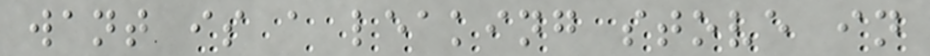want is a leaking stove in
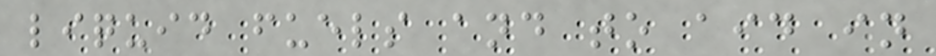liquid fuels and to aid in
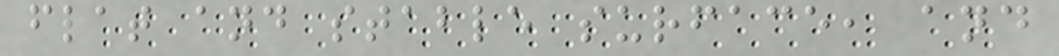flat and stable surface, and
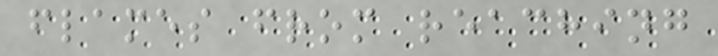flames from reaching
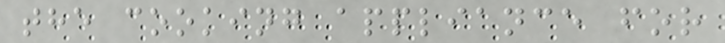the cooking appliance for
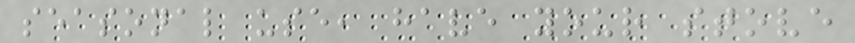seasonal use, have your stove
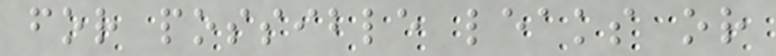for possible leaks or
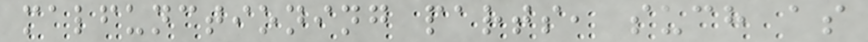malfunctioning parts, such as
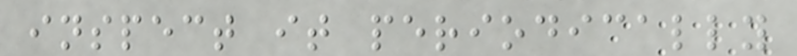inspect it periodically
